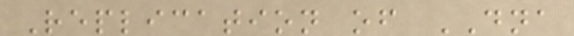Replication of DNA
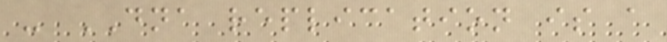- DNA replication is a
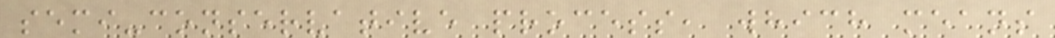semi-conservative process, which means
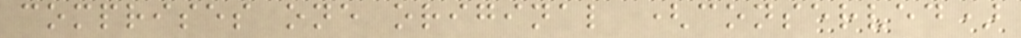comprises one original (conserved)
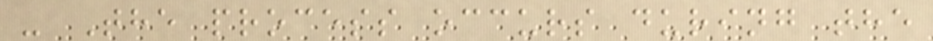- The process occurs during the
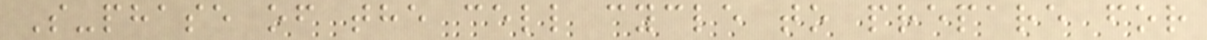S-phase of the cell cycle to prepare for
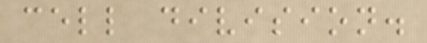cell division.
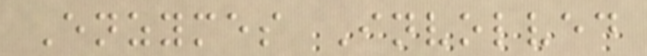Enzymes Involved
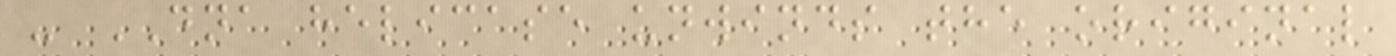- DNA helicase unwinds the original
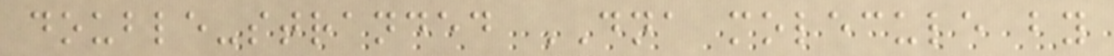double-stranded DNA molecule by
